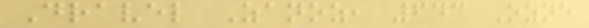Dravel Zanoz, 643 Ozne
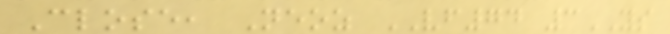Close, Neoz VF74 3YS
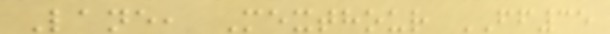Lane, Mexthour FF35
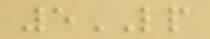5LP
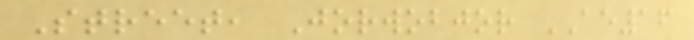Street, Jorwobjor AE16
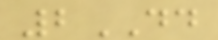2DD
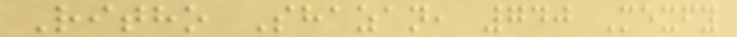Ritho Shazan, 740 Mexfy
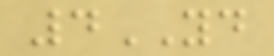4YD
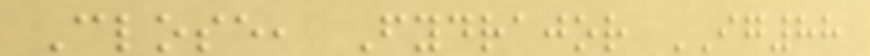Close, Fydrajor IG88
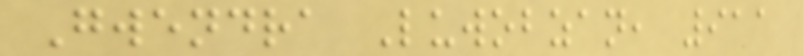Gwendra Luwobzan, 911
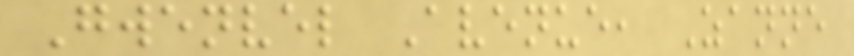Gwenvel Avenue, Zanne
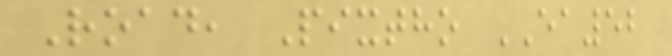Road, Pixtho EA52
